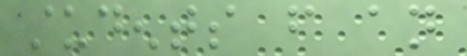students from an
